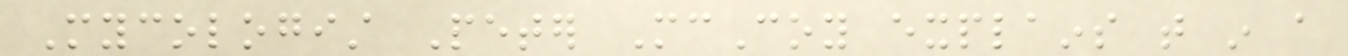Mycologist Peter McCoy explains that in a
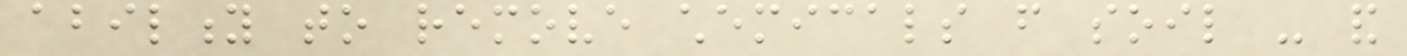ability to remove chemicals from soil - and
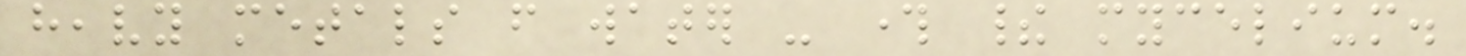heavy metals from water - through their mycelium.
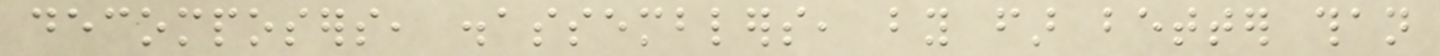decomposers, disassemblers, by far better than
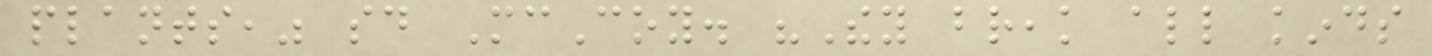plants," said McCoy. "They break all kinds
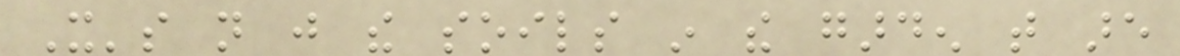It's not just the soils in the garden that are
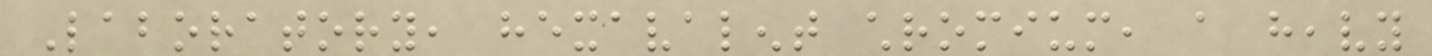Laboratory, hexavalent chromium, a heavy
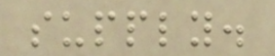supply.
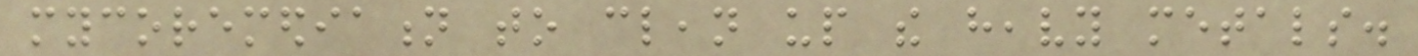mycoremediation to clean up the heavy metals.
